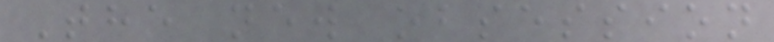The new obsession
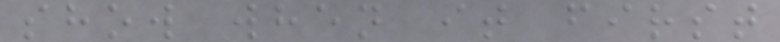show when it first
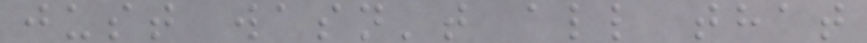just wasn't all that
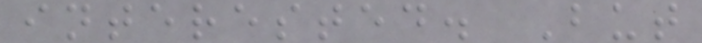interested. But
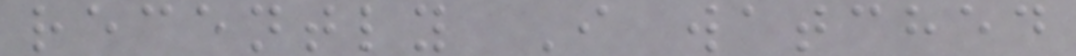recently I watched
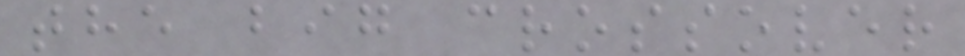the big crossover
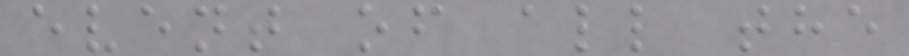event of all the
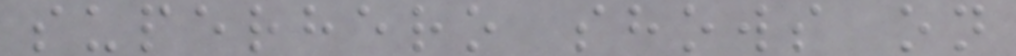superhero shows on
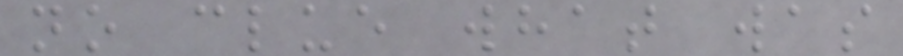no clue what was
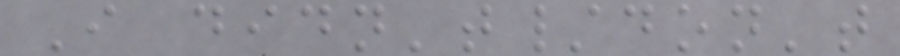I didn't/don't
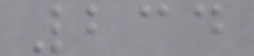234
